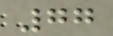77
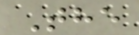The
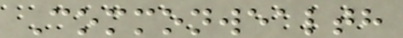Commonwealth
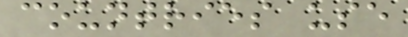countries use
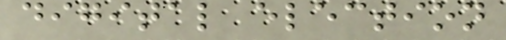digital election
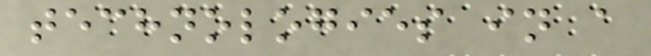technologies in a
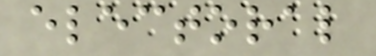electoral
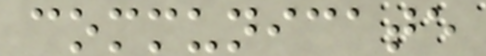communicate
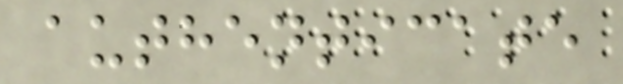authenticate
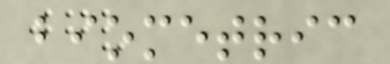biometric
